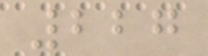227
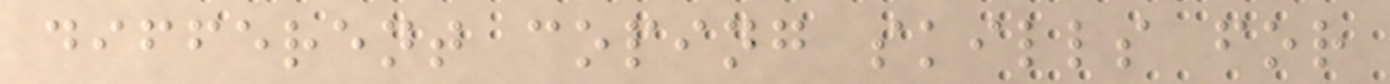different coping skills for
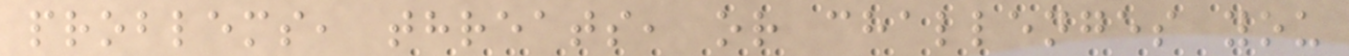problems, threats, or challenges you
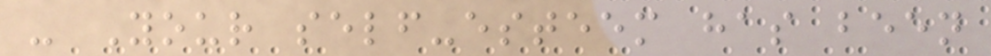- Your self-esteem has been
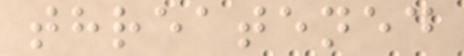threatened
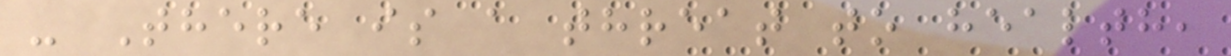- There is a threat to health,
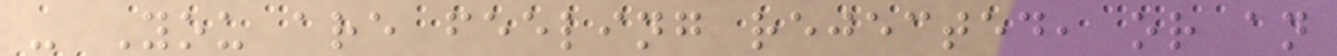- You are feeling rejected, or an
